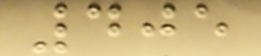405
